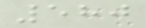580
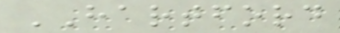HARTFORD
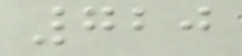720
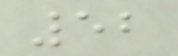52
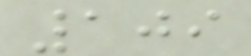109
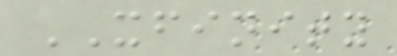XFINITY
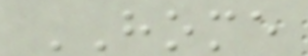HOME
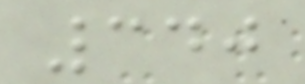340
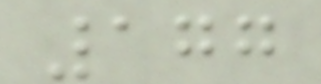177
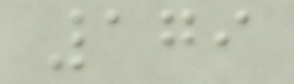179
